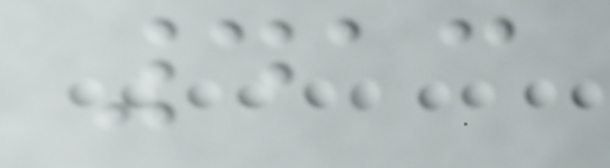413
